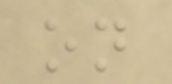on
